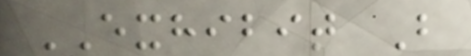EXHIBIT B
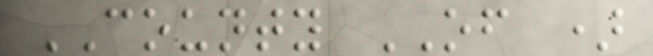COUNTY OF )
